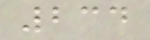234
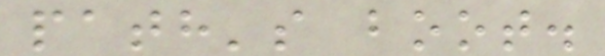path's boot.
